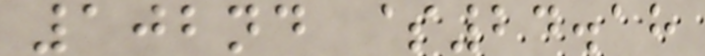102nd $24.18
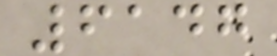6147
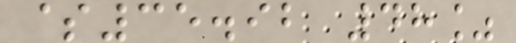$35.92 48%
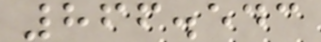866.543
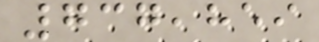737,859
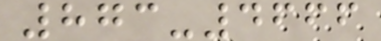873-4666
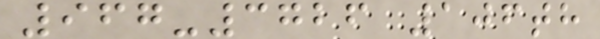967-3726 106th
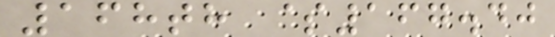168th $167.40
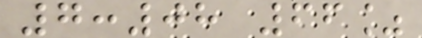7:08 66%
